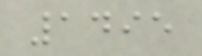1495
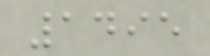1495
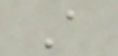A
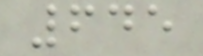645
